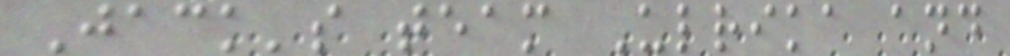Jack's team Ulrika and
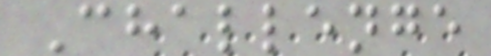Challenge
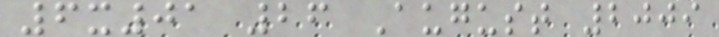6x01 26 August 2009
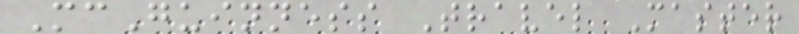McGuinness Travel Master
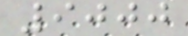9000
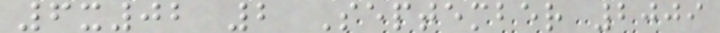6x02 2 September 2009
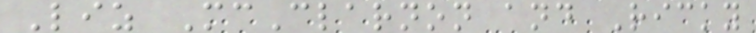Liz McClarnon and Ricky
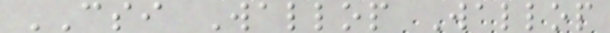CSI Wallop Wallop
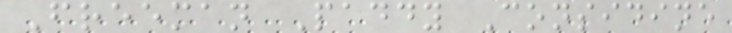Freeman Paddy Considine
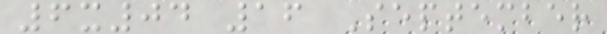6x04 16 September
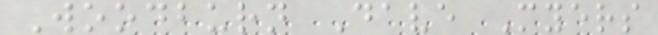Woodburn Dave Myers
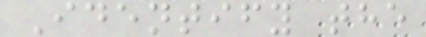Identify the
